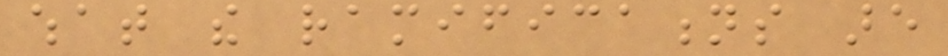what the ramifications are
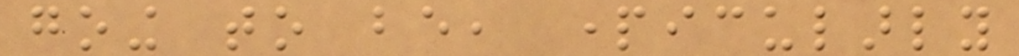going to be, particularly
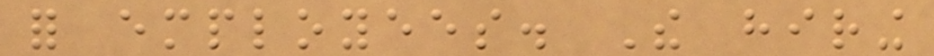for employees. The hiring
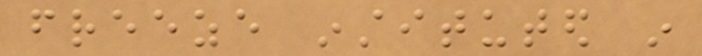freeze instituted in
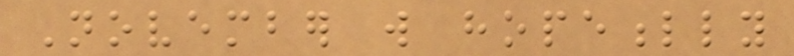November will hopefully
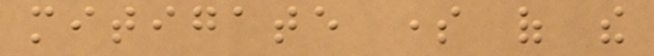mitigate some of the
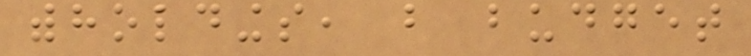withholdings, but budget
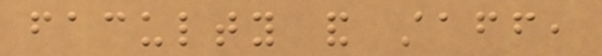faculty and staff,
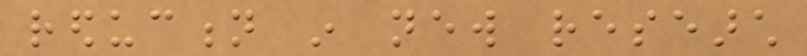reduction in new research
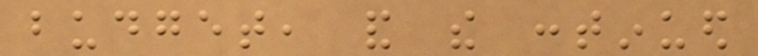budget, and the continued
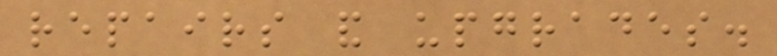repairs and upgrades.
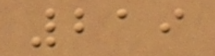219
